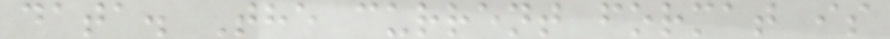data. The current format is
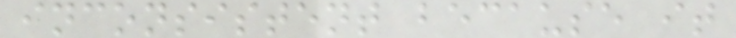inconsistent because it
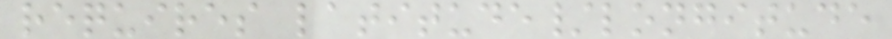requires latitude/longitude
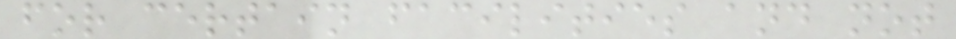for certain facilities and not
